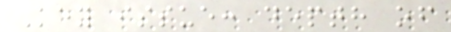Key issue: depth of
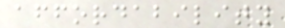affordability
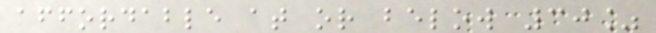affordable at or below 30%
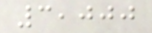3,000
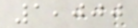1,000
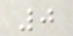0
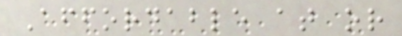Affordable at or
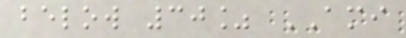below 30% AMI
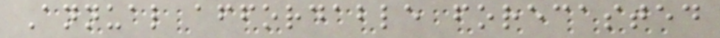Annual affordable forecasted
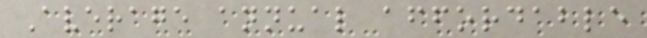Average annual affordable
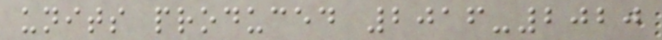units produced 2016-2020
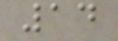14
